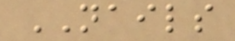NAILS
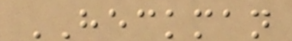HECKMAN
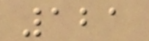121
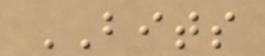BITS
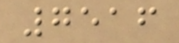7516
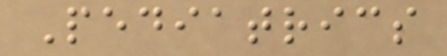Pediatrics
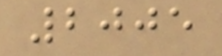2005
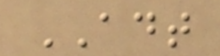ADT
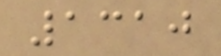1310
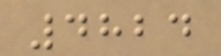4824
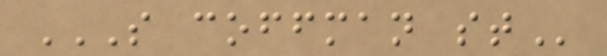S COFFMAN ST
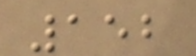152
